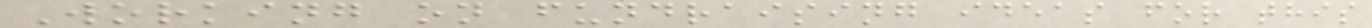Working on fundraising ideas for this
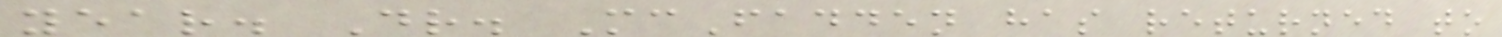year. Dr. McFadden has returned to
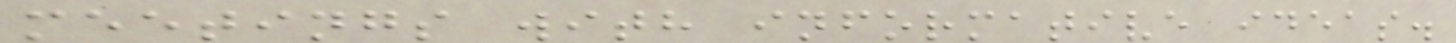meetings with informative ideas.
